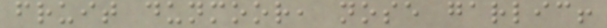fruit dunmoor, nose garlic!
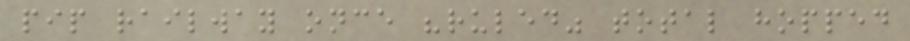pip railway once "ruled" total hopped
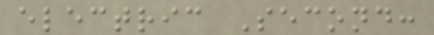electric Second:
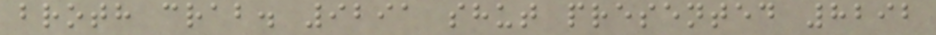broth crab. 9291 shut presented 8292
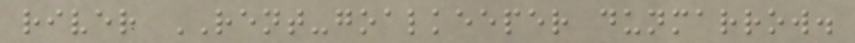river RENT-goalkeeper dunmarrow.
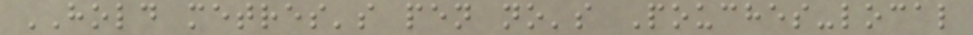HOLD metres's pen no's Pouches-local
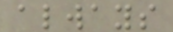always
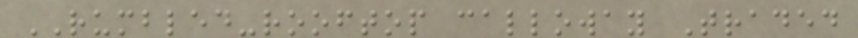RUMBLED-rooftop calloway Traded
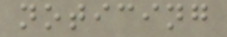noticing
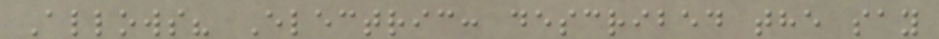Allows? Electric: described the say
